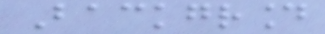Background
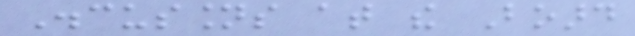Discussions at the Board
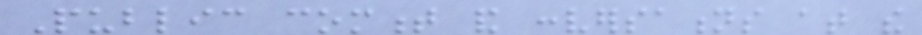Public comment and conversations at the
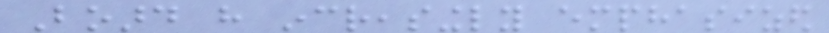Board have increasingly emphasized
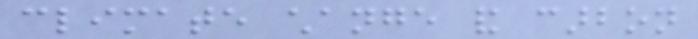climate change and carbon
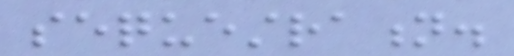sequestration.
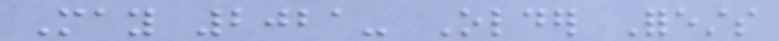May 2021- Older Forests
